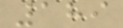189
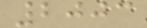2003
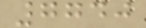7740
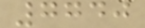7740
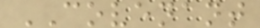COVENANT
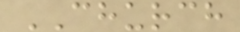CHURCH
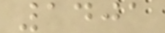1401
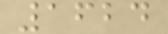1624
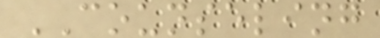COUNSELING
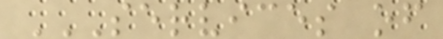SERVICES OF
